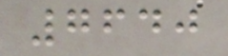7640
